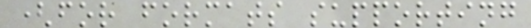(for formats supporting
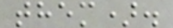them).
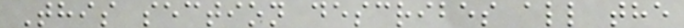This section describes all the
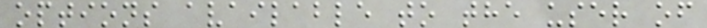options available to the user of
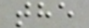the
